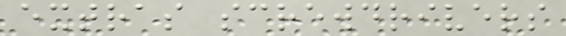extras screwdrivers
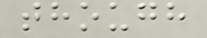though
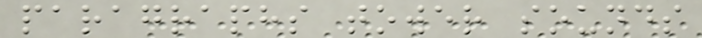paragraphs tower sounds
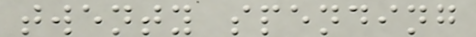twenty spending
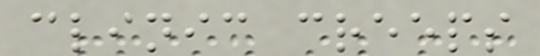clinic creeps
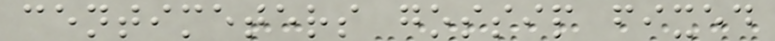centimeters gossip fixed
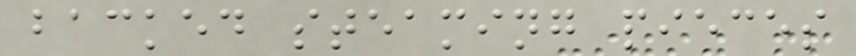backed steaming pieces
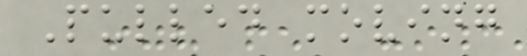Pulled moving
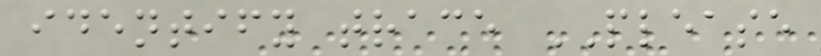identify trace PLEASE
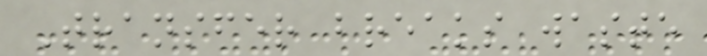Transfer breaks waste
